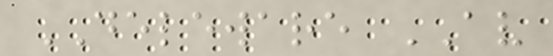DELEWARE AV
